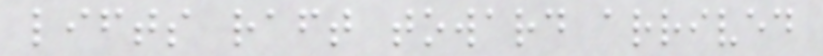lifts raft toward arrived
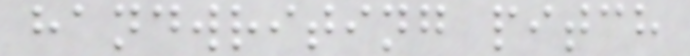handwriting pitch
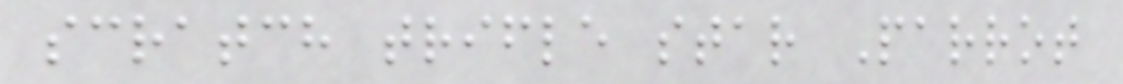scratch trifle star Parrot
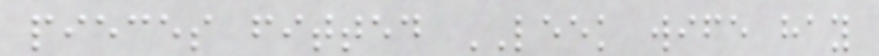pieces fitted LEEK wife hay
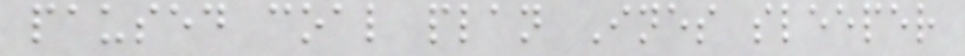paused coal plan Ines sleeper
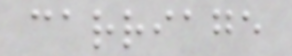carriage
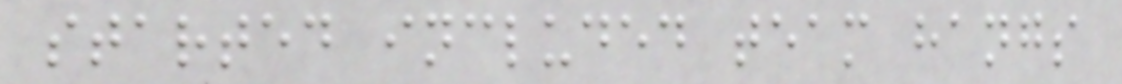started included team hangs
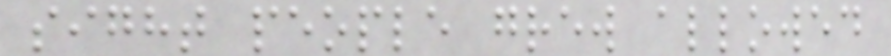sight people grew allowed
